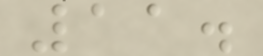11.
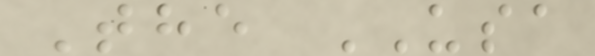The USA
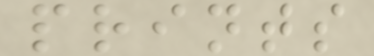prints
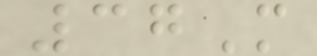37M
